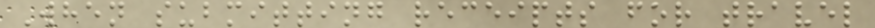When submitting receipts for travel
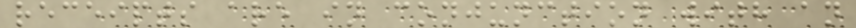receipts are in conjunction with an
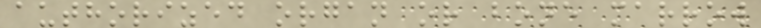authorized organ or bone marrow
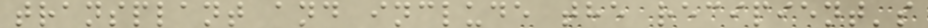transplant and include the recipient's
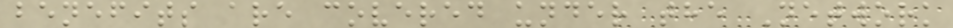benefits are covered under the Network
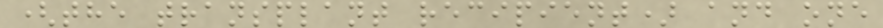(the transplant recipient) and one
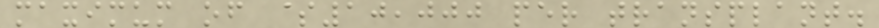maximum of $10,000 per transplant.
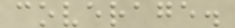coverage.
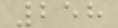258
